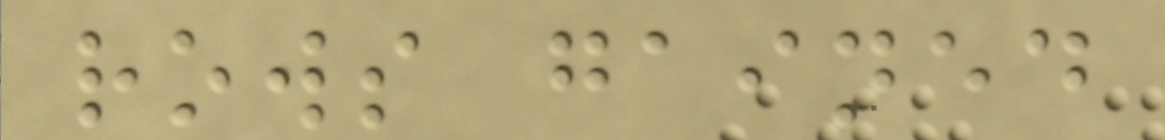rows gained
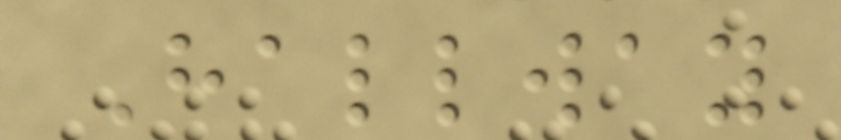Hallway
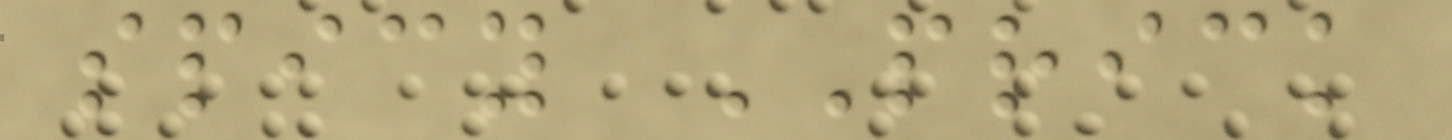spicy PRICK
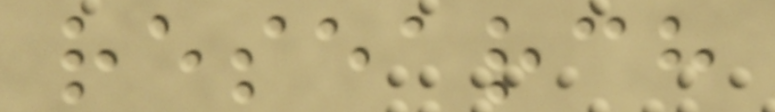research
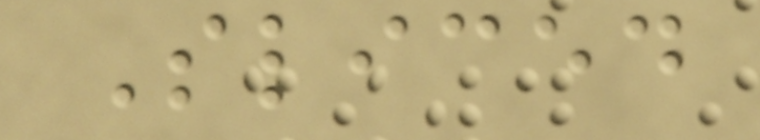Sliced
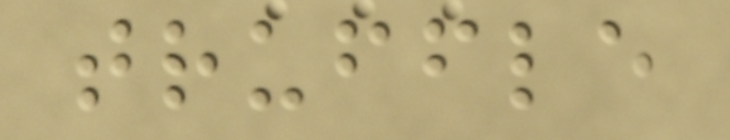truffle
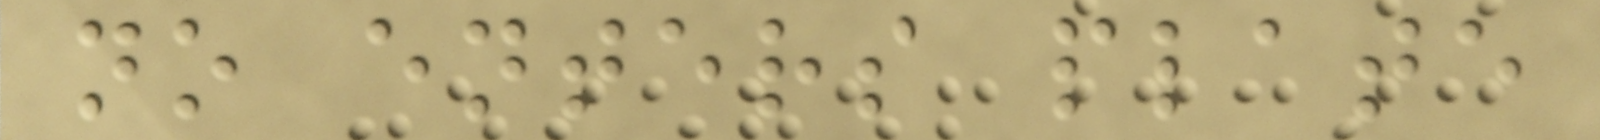no enters plate
